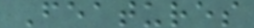Features
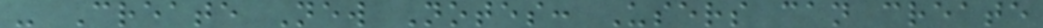- Create New Notes: Users can create
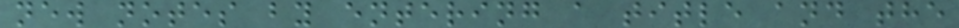new notes by entering a title and the
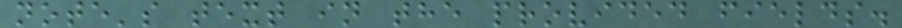note's text in the provided fields.
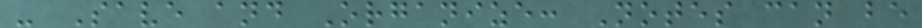- Save and Organize: Notes can be
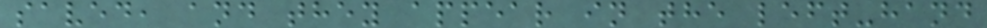saved, and they appear in the left-hand
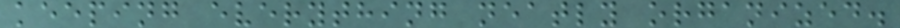keeping everything neatly organized.
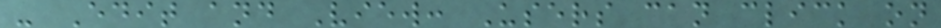- Edit and View: Users can click on
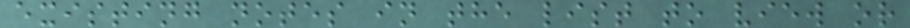existing notes in the list to view or
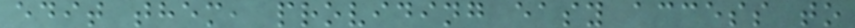edit them, providing easy access to
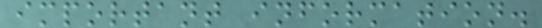important information.
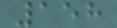158
